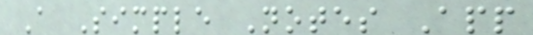A Simple Notes App
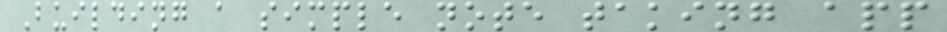Building a simple note taking app
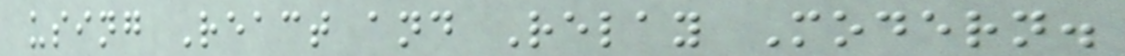using React and Relay Modern.
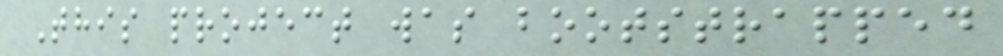This project was bootstrapped
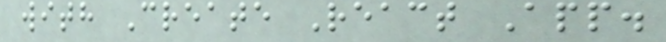with Create React App.
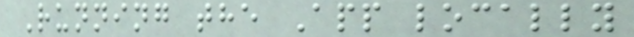Running the App locally
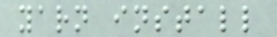yarn install
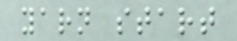yarn start
